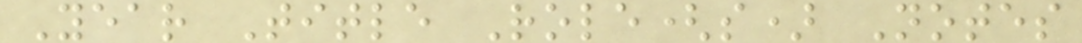Year Title Role(s) Notes
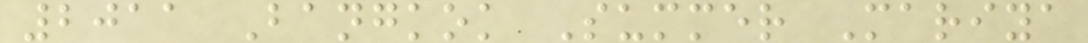2011 Bangkok Summer Mariya
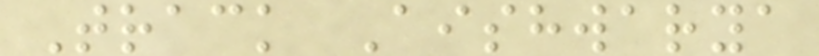Track Aishwarya
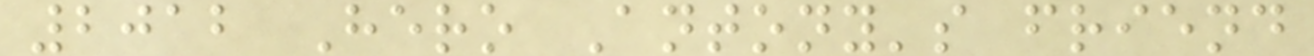2012 Hero Antony's friend
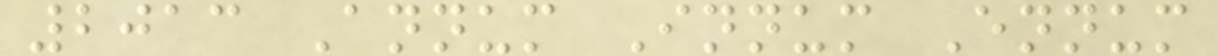2013 Annum Innum Ennum
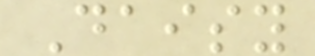Daisy
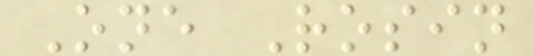One Rosin
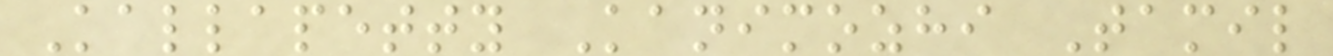Kallapetty Kanimozhi Tamil
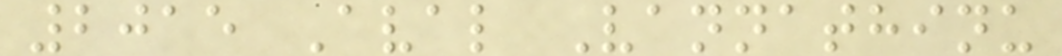2015 Aval Vannathinu
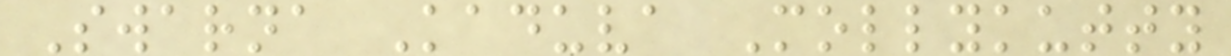Swarna Kaduva Mollykutty
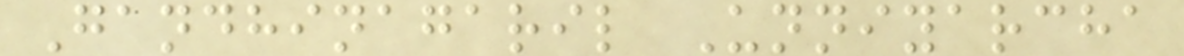Gandhinagaril Unniyarcha
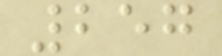257
